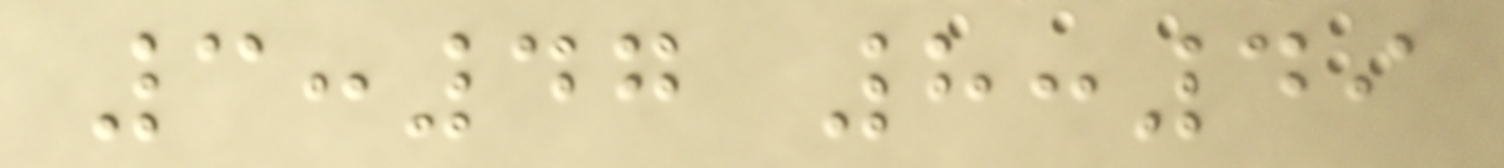3:47 8:49
